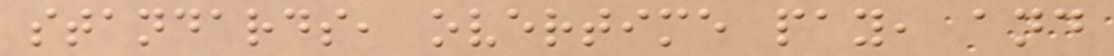standards, overtime pay, and
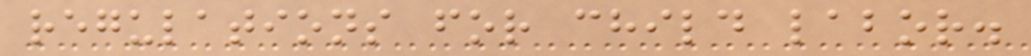regulations for child labor.
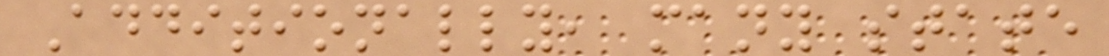Additionally, many state
